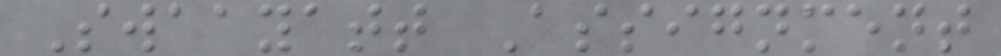Swaayatt Assignment
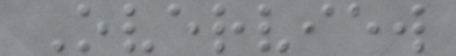Overview
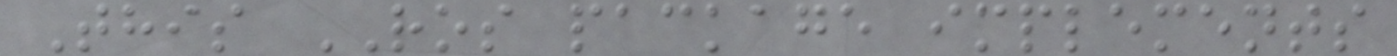This ROS package implements
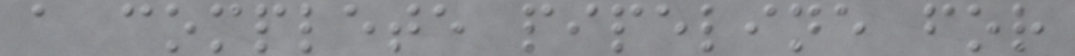a complete pipeline for
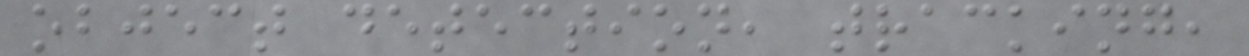object detection, tracking,
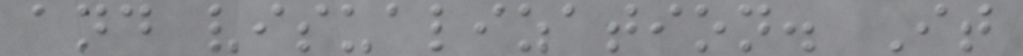and visualization. It
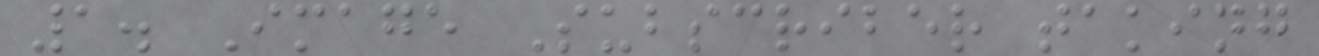1. Image Subscriber taking
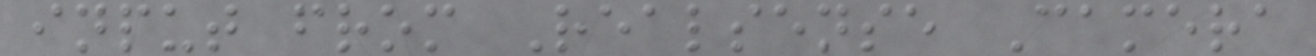input from Realsense Camera
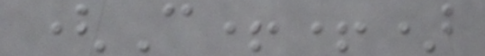(C++)
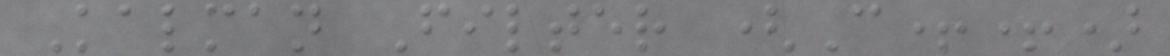Kalman Filter (C++)
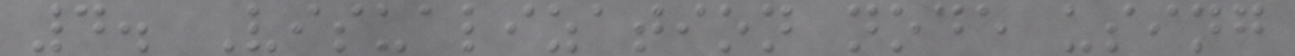4. Visualization node using
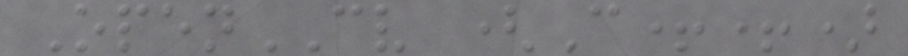OpenCV (C++)
